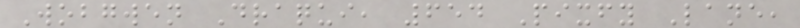Wobgwen Draqui, 654 Pixfy Lane,
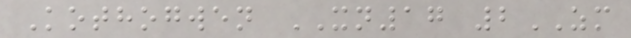Kothogwen XN17 2ZM
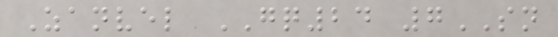Zanvel GQ24 7SN
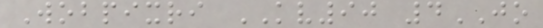Wobpixri KV90 4JO
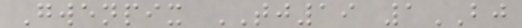Gwenpix TJ19 1BJ
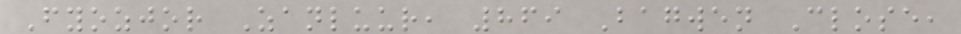Fyozjor Zanluur, 869 Bagwen Close,
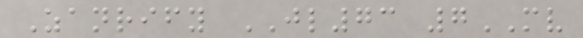Zanrify JL73 7MV
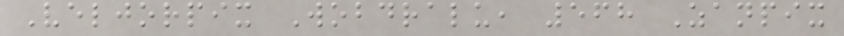Veljorpix Wobdralu, 568 Zanpix
